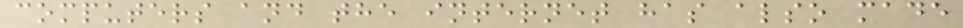computers and the internet has also made
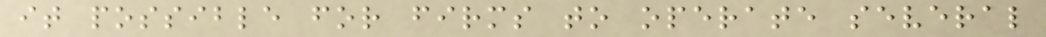it possible for firms to operate several
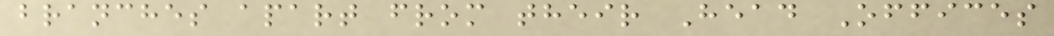branches apart from their Head Offices
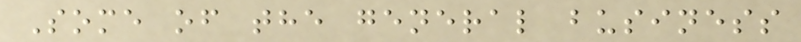Some of the general business
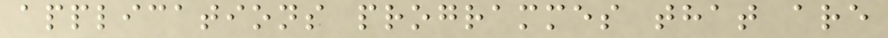applications programmes that are
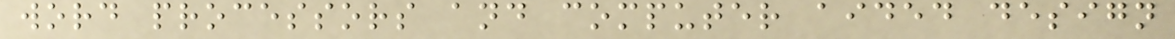word processors and computer aided design
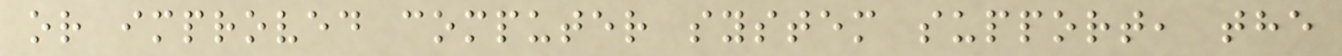or improved computer system support, the
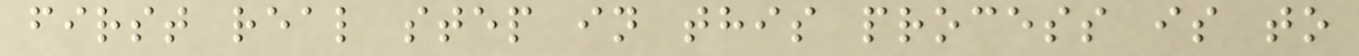first real step in this process is to
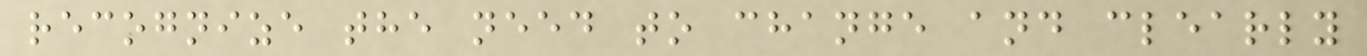recognize the need to change and clearly
